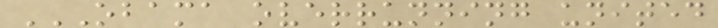OBAMA OVERRUNNING UNITED
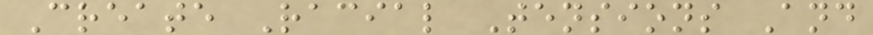Create Racial Tensions And
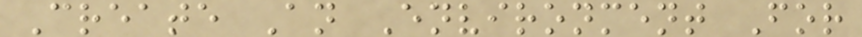Create An Environment For
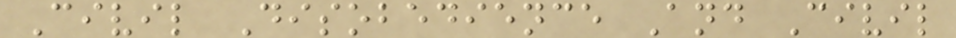Civil Disobedience And Civil
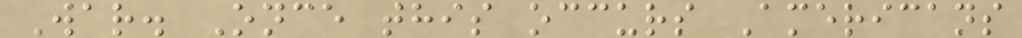War. Once this occurs Americans
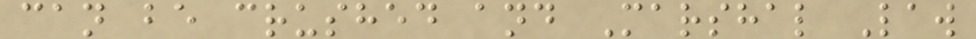can be crushed and Marshal Law
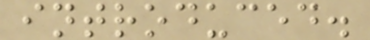introduced.
